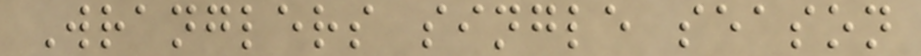Wranglers single season
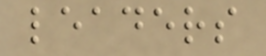leaders
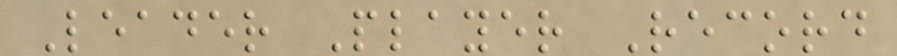Leader Player Record
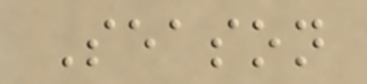Season
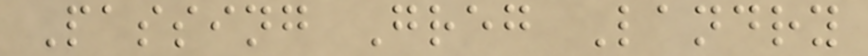Passing Greg Landry
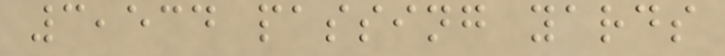3,534 passing yards
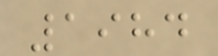1984
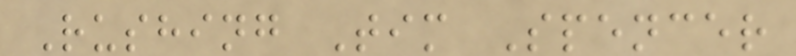Rushing Tim Spencer
